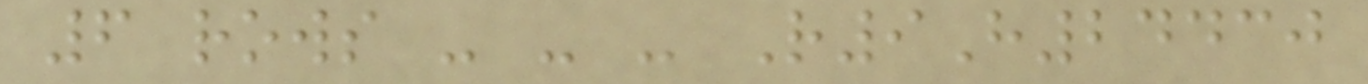6 rows - - - R9H24430
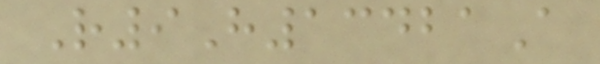R9H13421A
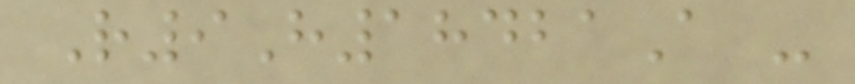R9H18421A -
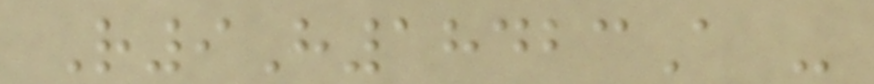R9H18423A -
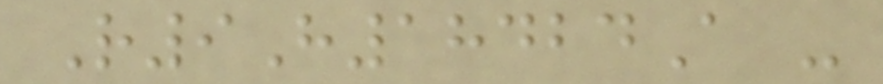R9H18424A -
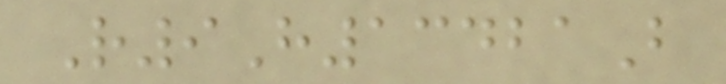R9H13421B
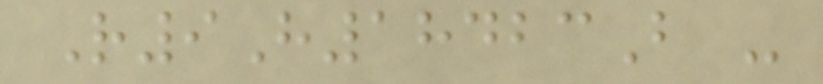R9H18423B -
